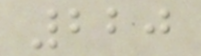220
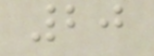20
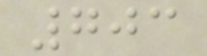703
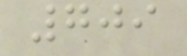709
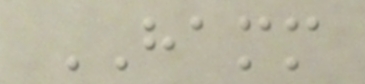HAMM
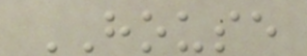HOUSE
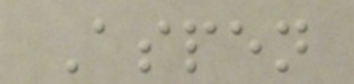Aspen
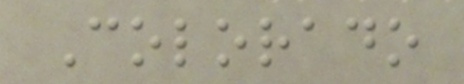Colorado
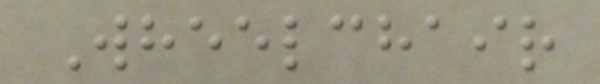Wheelchair
